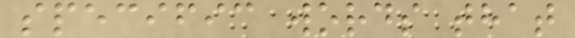specific words that
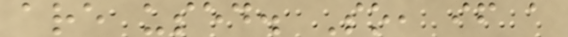are used. So, if a
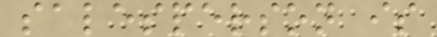salesperson is
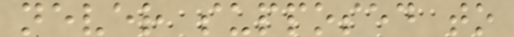never supposed to
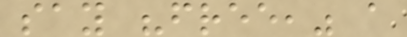say "free," a
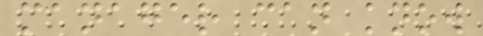manager can know
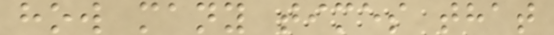how many times that
